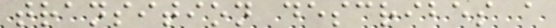transition describes a
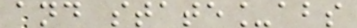and state_abs
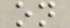on
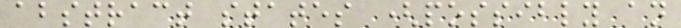abstract states (possibly an
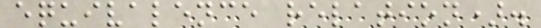equivalence relation).
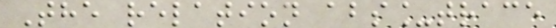The relation abs_trace
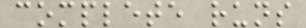complete runs
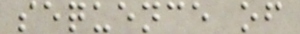sequence of
